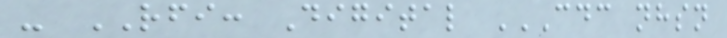- RFI: Digital CDC NHSN
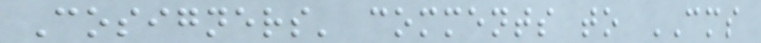Cosigners' comments to CMS
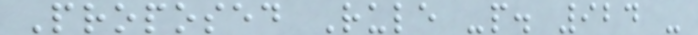Proposed Rule -p. 924 -
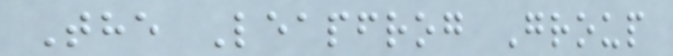The Leapfrog Group
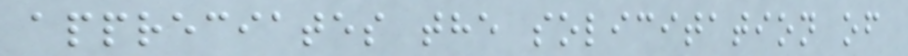appreciates the solicitation of
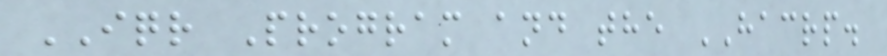IQR Program and the HACRP.
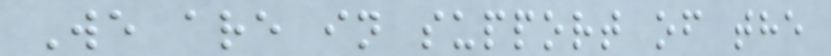We are in support of the
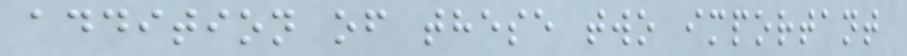addition of these two important
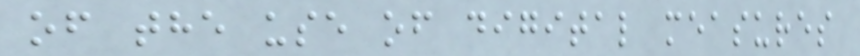of the use of digital measures
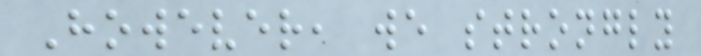However, we strongly
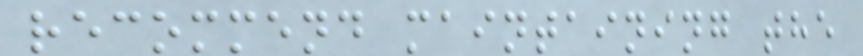recommend maintaining the
